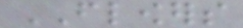FLOWERS
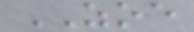ZOE
